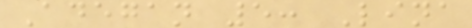Adegan 5: Lina
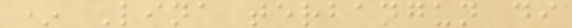* Lina terbangun di
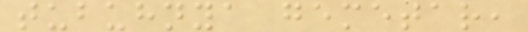tubuhnya gemetar,
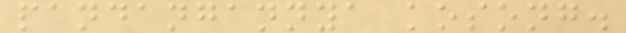pandangannya kosong.
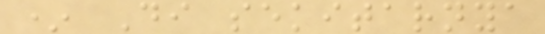* Di sekitarnya
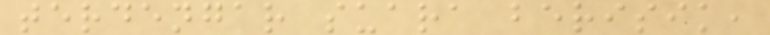terdengar suara berisik,
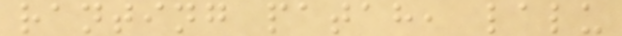ranting patah, lalu
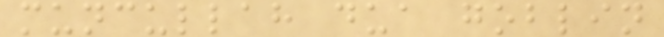muncullah dua goblin
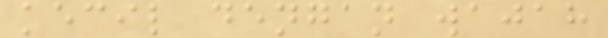kecil dengan wajah
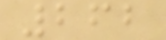262
